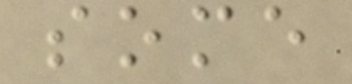some
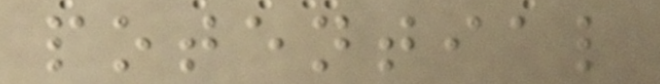potential
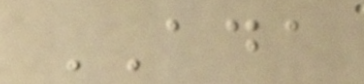ADA
